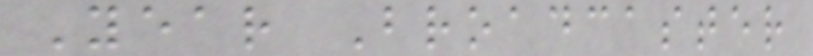Year Broadcaster
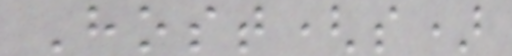Host(s)
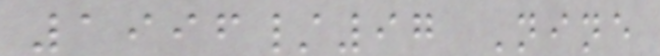1996/97 Nine
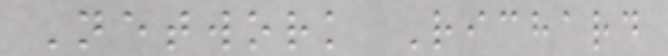Network Richard
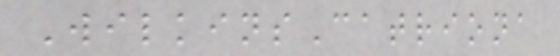WilkinsCatriona
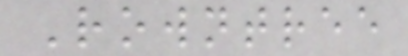Rowntree
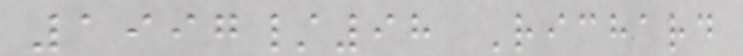1997/98 Richard
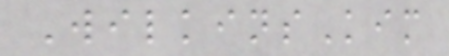WilkinsKim
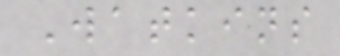Watkins
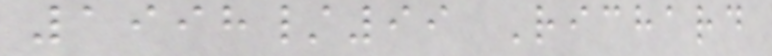1998/99 Richard
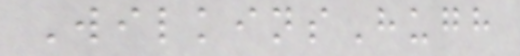WilkinsHugh
